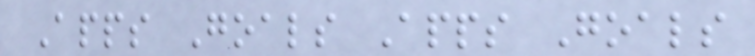Apps Goals Apps Goals
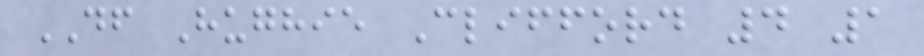DF Hughie Clifford 4 1
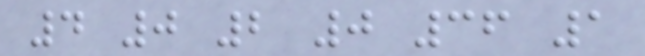4 0 2 0 36 1
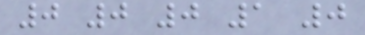0 0 0 1 0
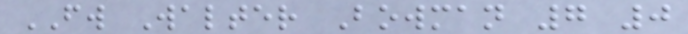FW Walter Bowman 7 0
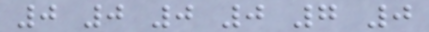0 0 0 0 7 0
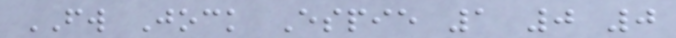FW Jock Espie 1 0 0
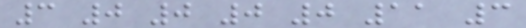3 0 0 0 0 11 3
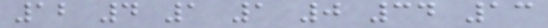12 4 1 1 0 34 13
